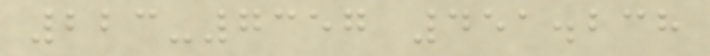223-7357 451.238
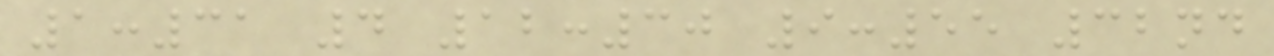1:31 4 12:30 9:55 32nd
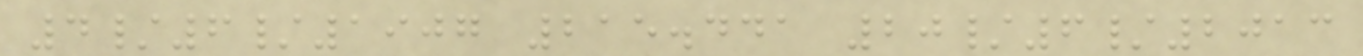4/6/1907 215.441 20/6/2013
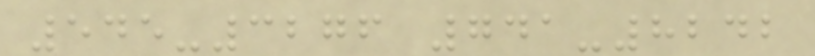545-3276 741-8242
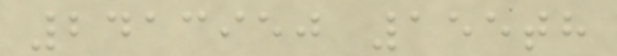2413950 155th
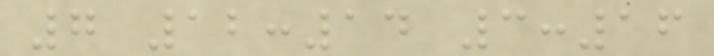7 12:14 3:16
